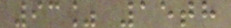93% 15th
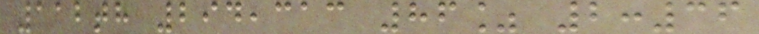112th 294,313 86% 2:36
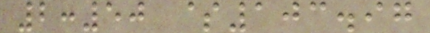2:50 $103.97
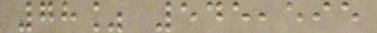78% 545,595
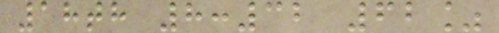18th 8:32 62%
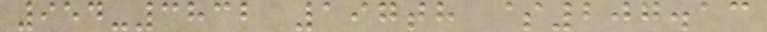954-3832 197th $207.13
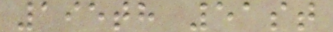195th 51st
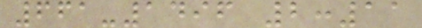661-1496 2:11
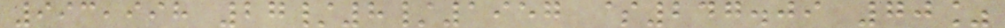993,998 27/8/1957 $247.09 70%
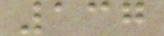137
